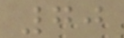70
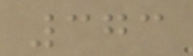373
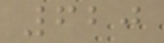620
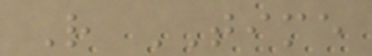R TIME
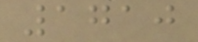1710
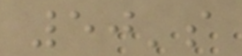50's
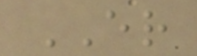ER
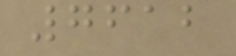7612
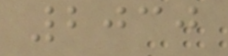2030
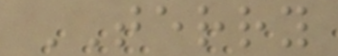TERRY
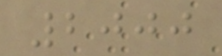2000
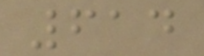614
